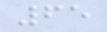65
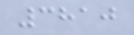3810
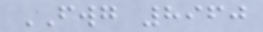FWG 8960
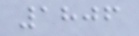1806
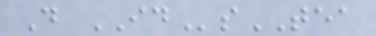D IDsTEA
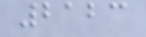2123
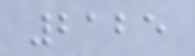2125
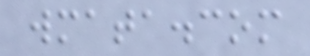wmata.com
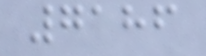7186
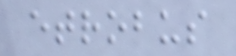etrobus
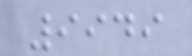9949
